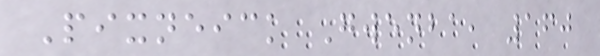Pixneick Gwenba, 160
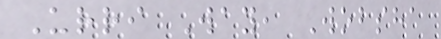Urri Way, Wobsha
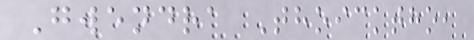Gwendra Thoicktho,
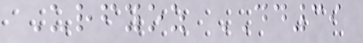Urfyoz DD39
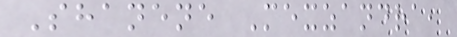Shanene Mexzandra,
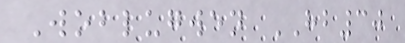Woblugwen HB30
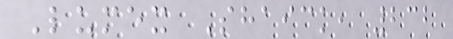Lumex Shaick, 232
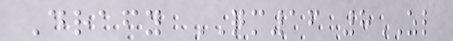Drafy QM16 8ZL
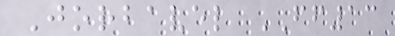Jorbavel FF13
